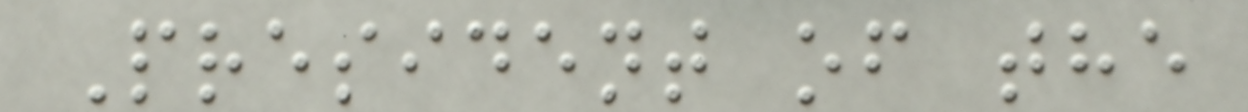President of the
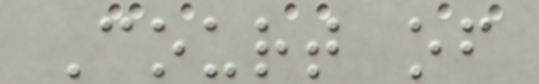Court of
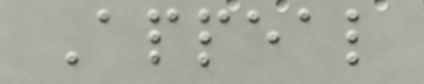Appeal
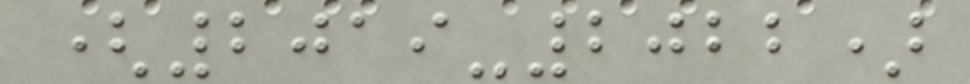(2019-2022)
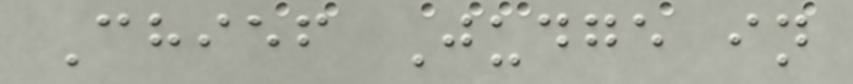Chief Judge in
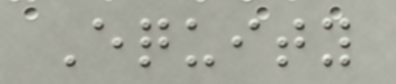Equity
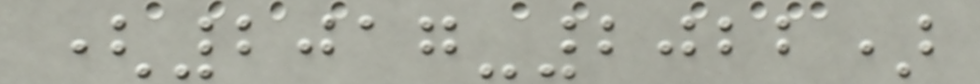(2017-2022)
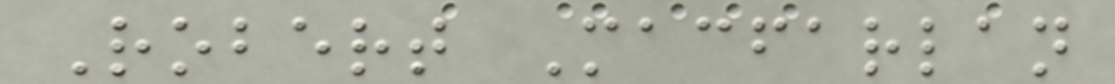Robert Macfarlan
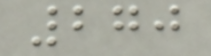270
